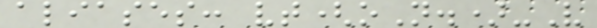aliases: vt(oN.)-V
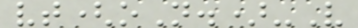vt(oN.)-V
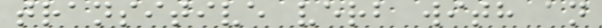transitive verb with an
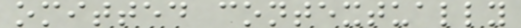omitted contextually
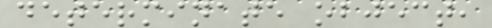determinate object,
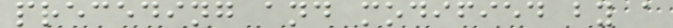preceding and modified by a
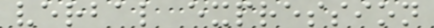verbal expression
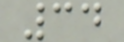34
